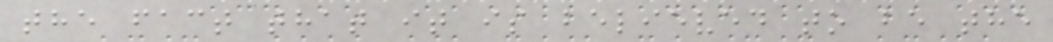the fact that it is believed to be the
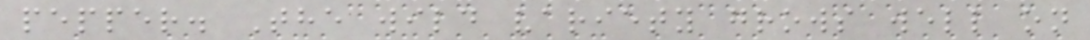pepper. The wild variety grows well on
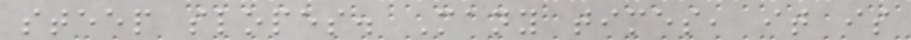steep slopes. Many times, it is
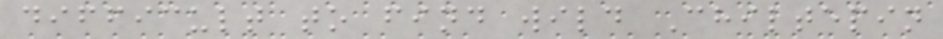difficult to find wild Chiltepin
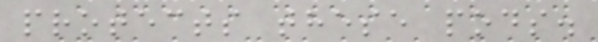protects these pods.
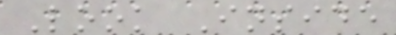Look Inside
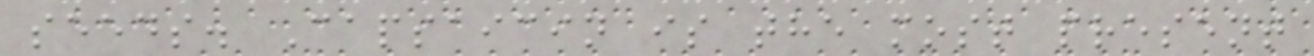seeds. Capsaicin is the most present
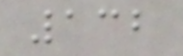132
